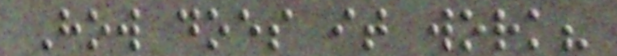How does it work?
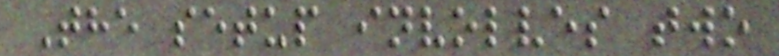The setup involves two
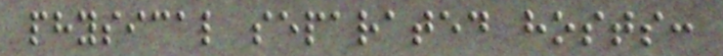physical separated hosts:
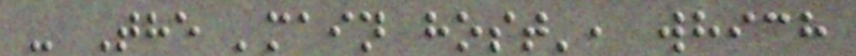- The 'main host', which
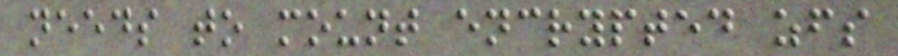needs to mount encrypted zfs
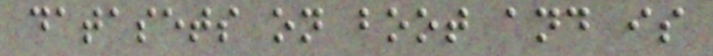datasets on boot and is
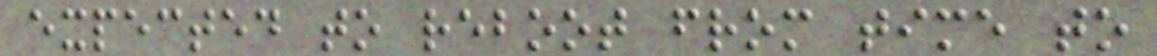expected to reboot from time to
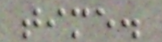time.
